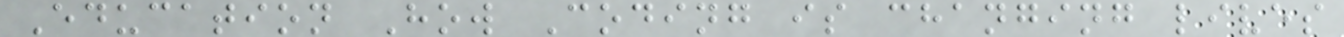Education How Coding is changing lives
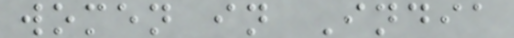women in India
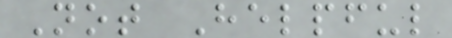Not Helpful
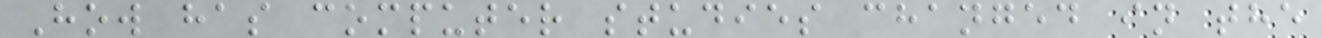How has computer studies changed in the
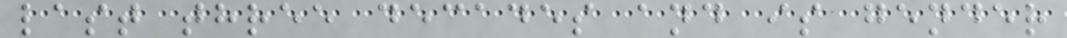last three decades and is gender
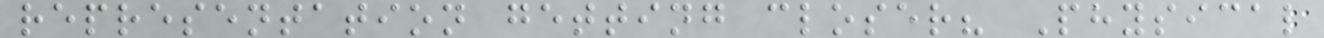representation getting closer? Physical
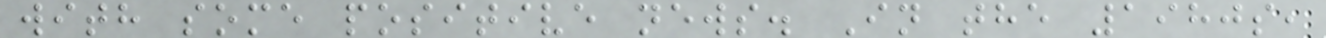with some positive news. In the 1980s,
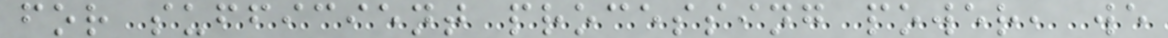for sufficient processing power, we
